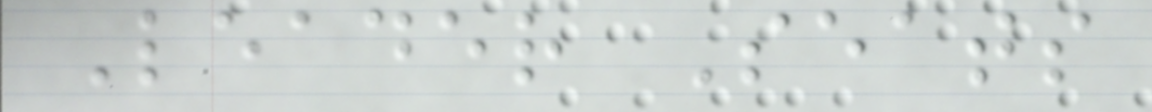Leader Seats
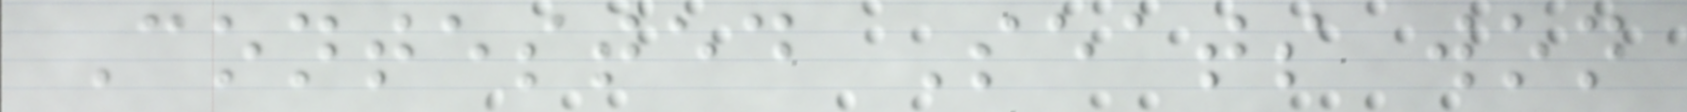Contested Seats won
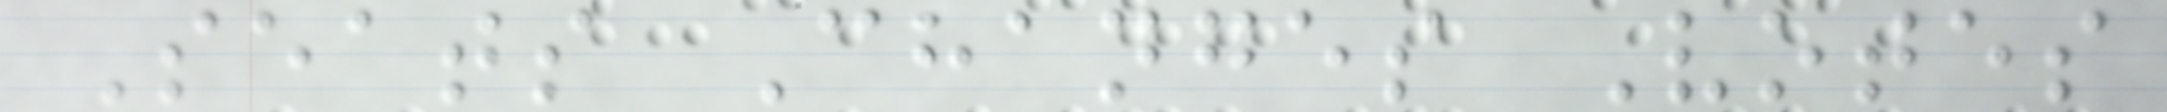Seats Changes Votes
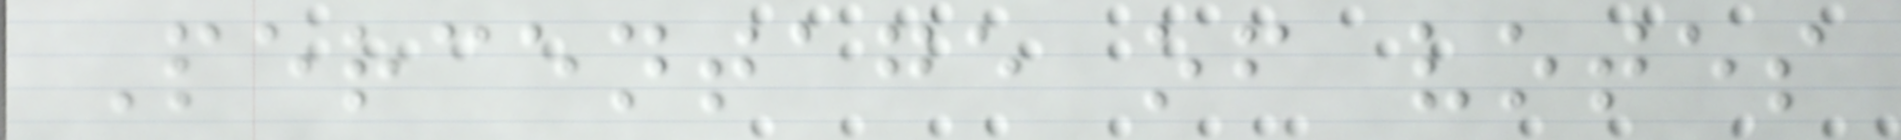Percentage of votes
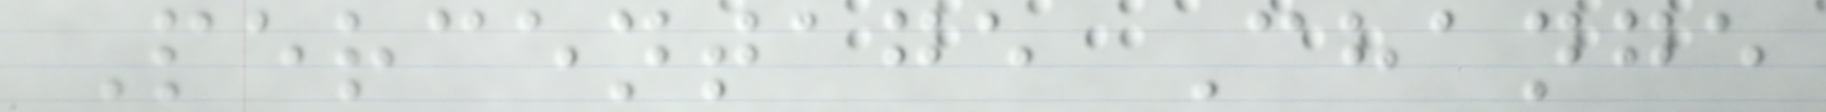Percentage Change
